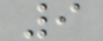9
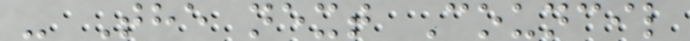- The next Council
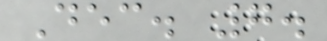Dec. 7.
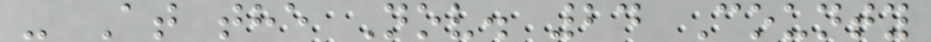- At the Nov. 24 County
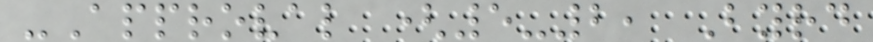-Approval (5-2, Byrd
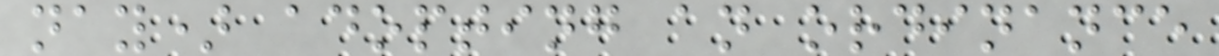nay) adopting an ordinance
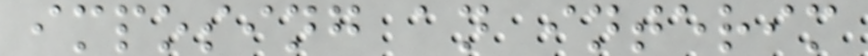imposing an interim
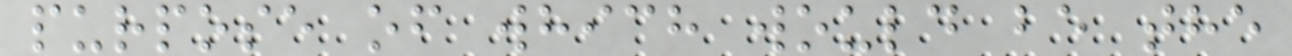purpose of which would be the
